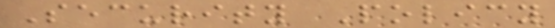Security Policy
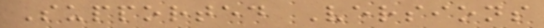Supported Versions
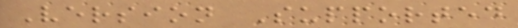Version Supported
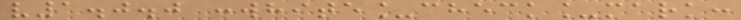v1.0.0 :white_check_mark:
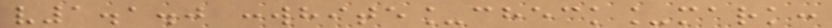v1.1.0 :white_check_mark:
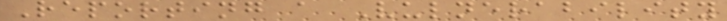Reporting a Vulnerability
